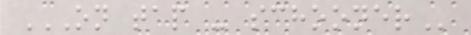ON TAP - SCHOONER
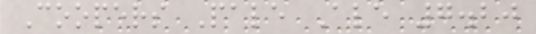Coopers Pale Ale 7.20
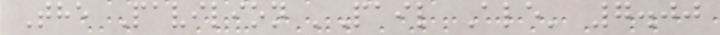The Pavilion 'Pail Ale' 7.00
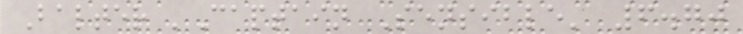Balter 'Captain Sensible' 6.70
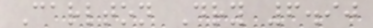Carlton Dry 6.90
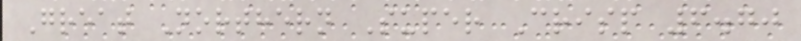Great Northern Super Crisp 6.70
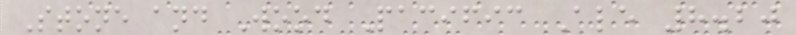Stone and Wood Pacific Ale 8.20
